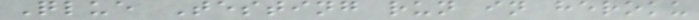Qlue Testing run in heroku
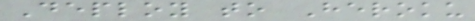Deploy to Heroku
